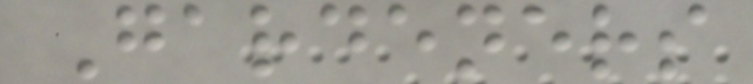Gardeners
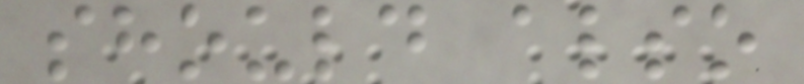should also
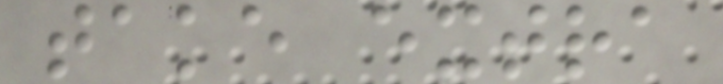take extra
